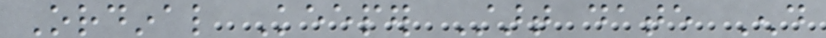Ordinal Keeper Start date End
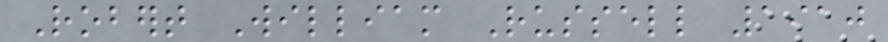Robert William Russell 1910
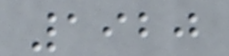1920
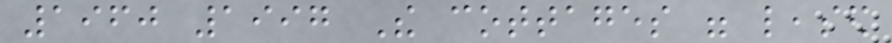1960 1997 The cottages were leased
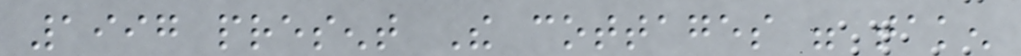1997 present The cottages were taken
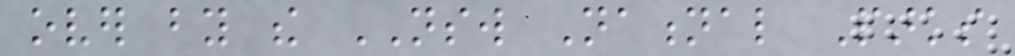over by the NSW National Parks
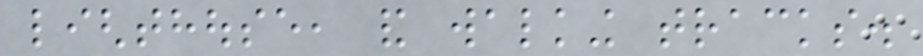lighthouse, and walking tracks.
